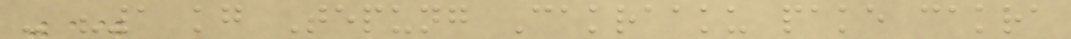- "1 kg Tepung Cakraaku pake cakra
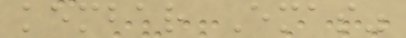kembar Emas"
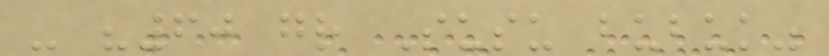- "60 gr Susu bubuk"
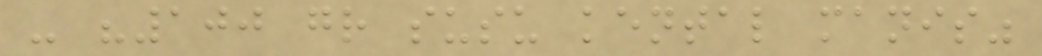- "100 gr susu kental manis"
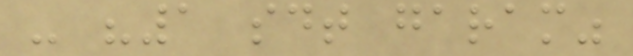- "1 sdt garam"
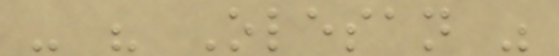- " Olesan "
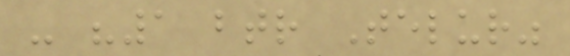- "1 btr Telur"
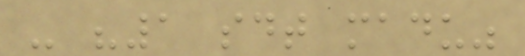- "1 sdt madu"
